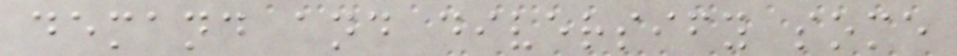demand and diversify some
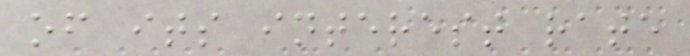of its interest rate
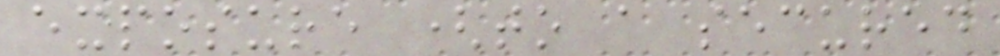exposure (to a secured
